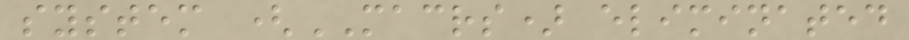system (MACRS) eliminated
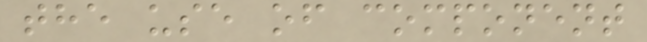the use of component
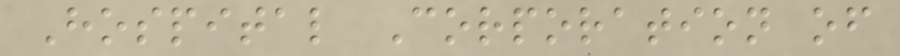Hospital Corporation of
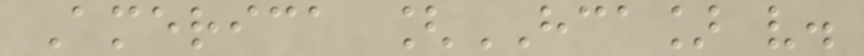America [HCA] v.
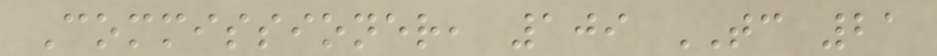Commissioner, 109 TC 21
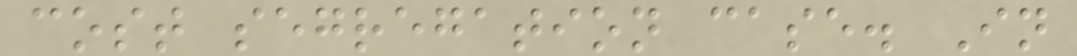cost segregation case. In
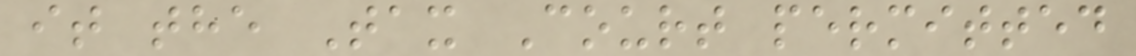it the Tax Court permitted
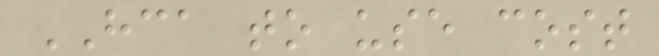HCA to use cost
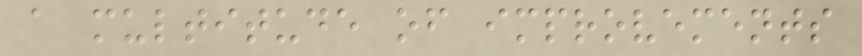a multitude of improvements
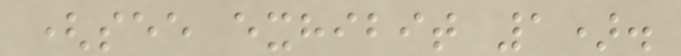(see exhibit 1).
